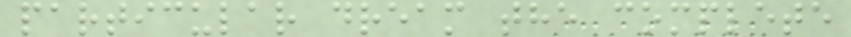particular dream the complete
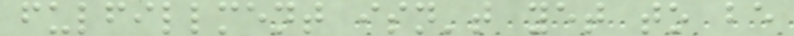fulfillment isn't yet to be
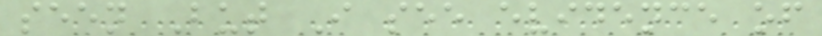seen But I see evidence of
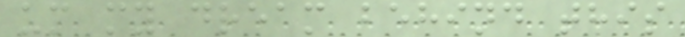um my dream behind this
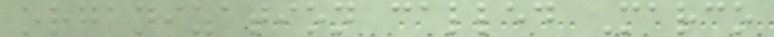organization called Marco
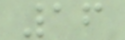16
